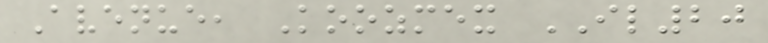Avenue, Koozmex IL20
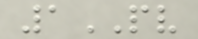1PV
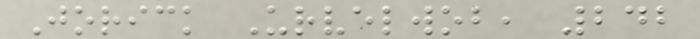Jorick Urvelwob, 242
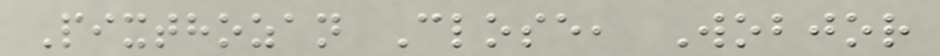Pixthozan Close, Wobjor
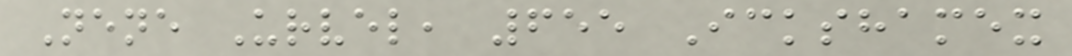Nene Urvel, 655 Ickshamex
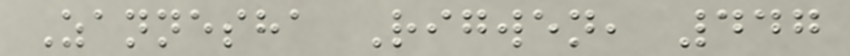Zannesha Rigwen, 447
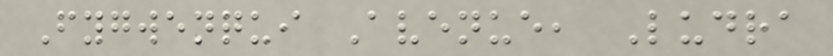Fygwenqui Avenue, Ludra
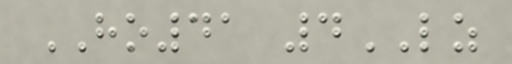HO41 4LZ
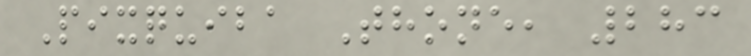Pixquiba Thone, 283
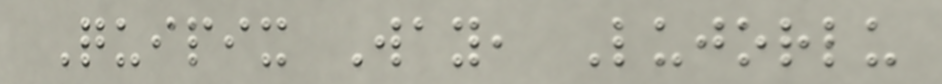Quipix Way, Lujorlu
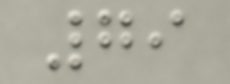79
